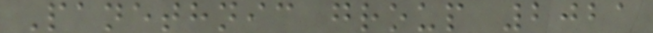Panethnic group 2021
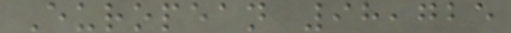European 98,725
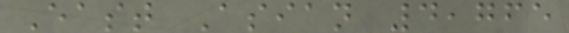East Asian 4,765
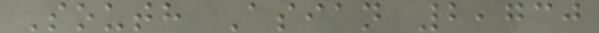South Asian 2,730
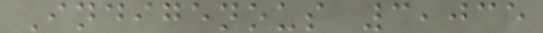Indigenous 3,035
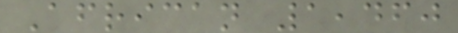African 1,460
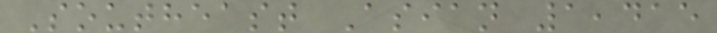Southeast Asian 1,415
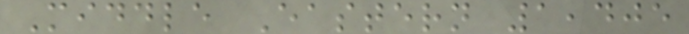Middle Eastern 1,405
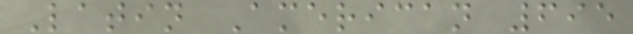Latin American 695
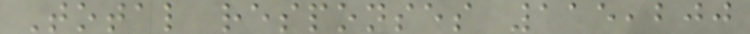Total responses 115,200
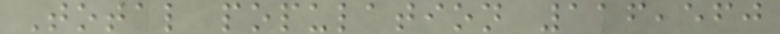Total population 116,560
